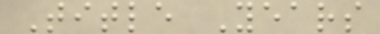Title Years
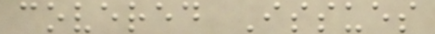covered Issues
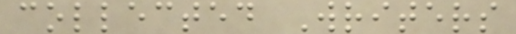collected Writers
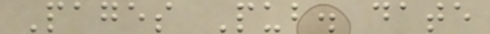Pages Pub. date
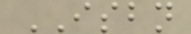ISBN
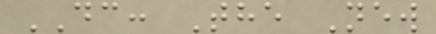DC: The New
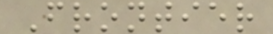Frontier
